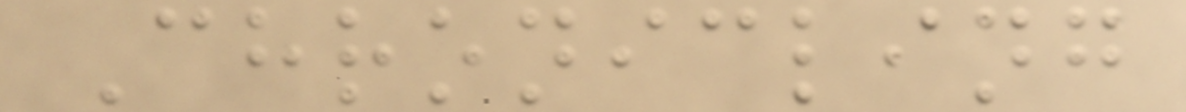Chronicling
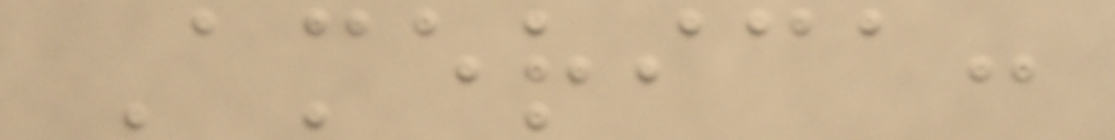America:
